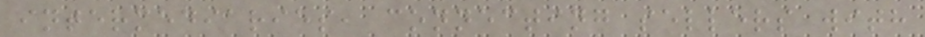intermediaries, connecting sellers with
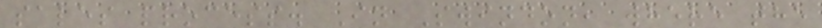sales process. In Swindon, where the
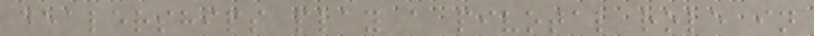dealerships play a pivotal role in
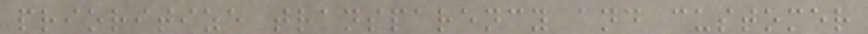prioritize transparency and customer
